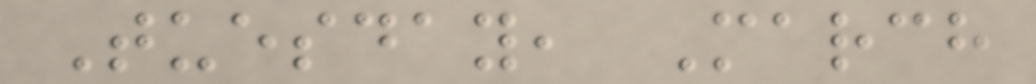Tuesday, March
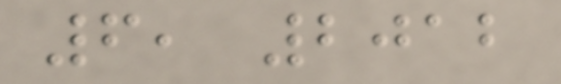6, 2012
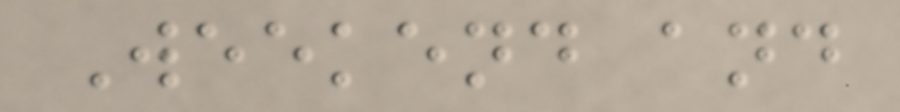Weekend and
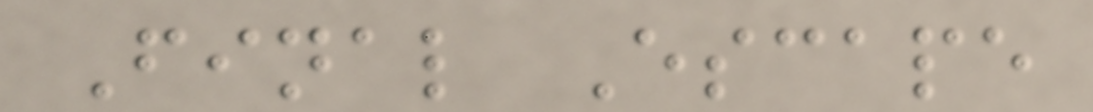Final Escape
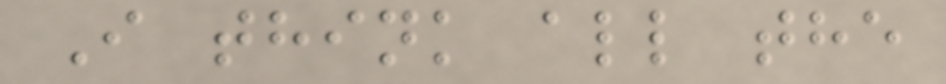I think all the
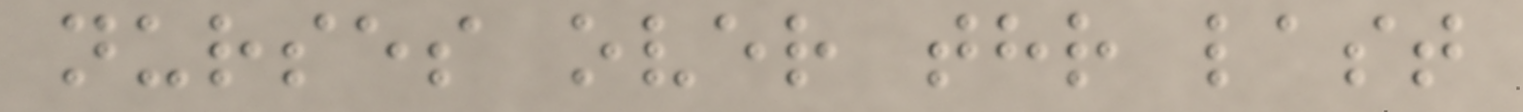nurses over thr last
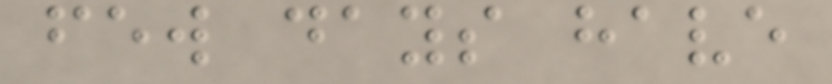few days have
